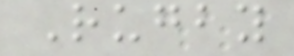Rugby
